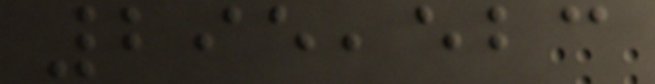295,523
